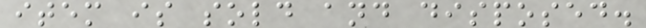item is sold and disposed.
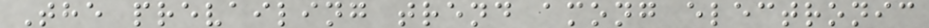The prevailing trend among electronic
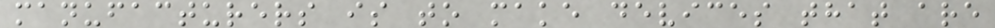manufacturers is to make devices that are
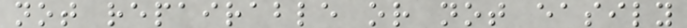not repairable or not easily
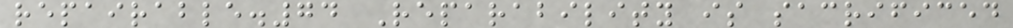repairable.74 Reparability is sacrificed
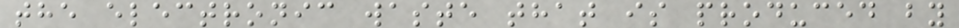the electronic waste that is produced by
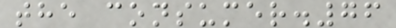the consumer.76
